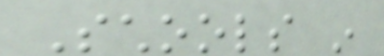Schools in
